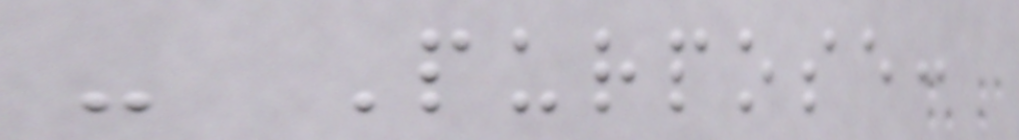- Purpose:
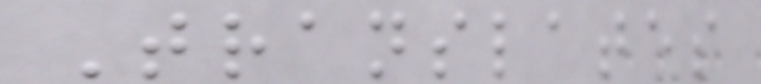Translates
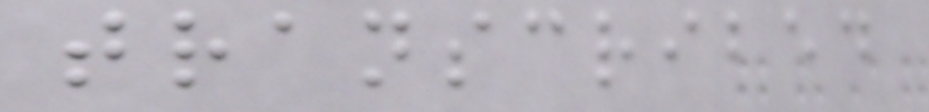transcribed
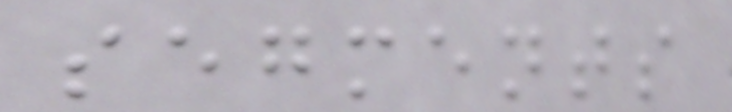segments
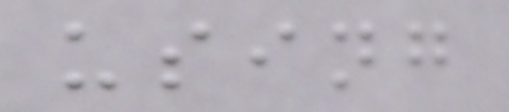using
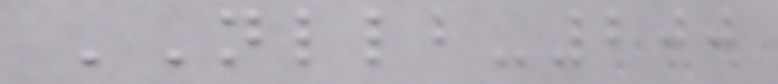NLLB-200
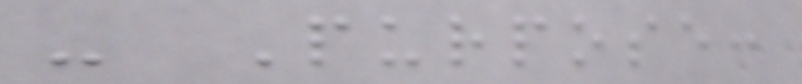- Purpose:
